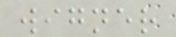wigner
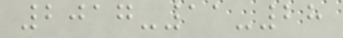2017-11-28
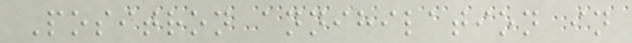Positron annihilation in
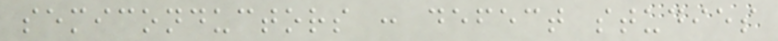semiconductors : defect studies
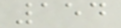154
